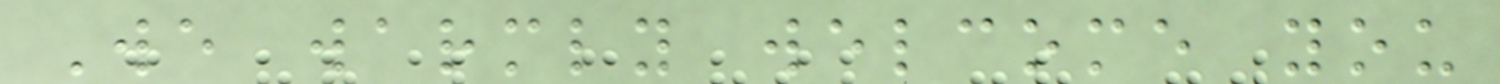We warmly welcome you
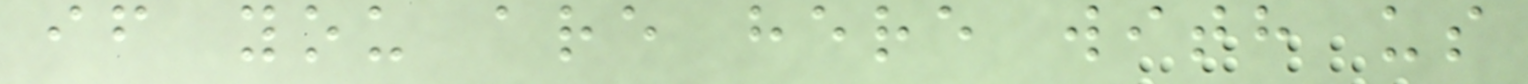if you are here with us
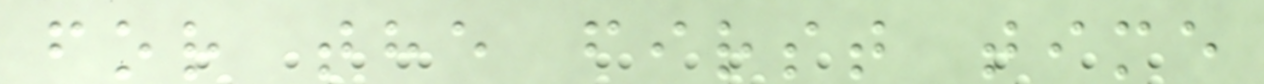for the first time
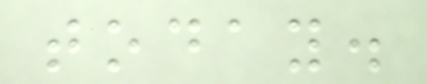today.
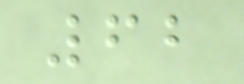62
